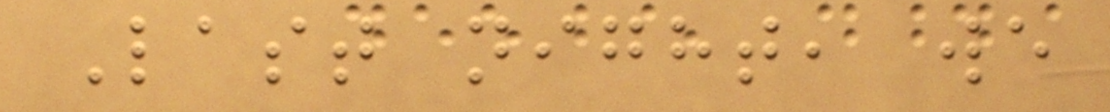Last night, we
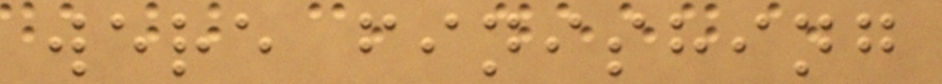were finishing
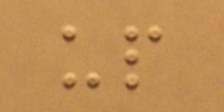up
